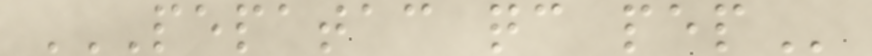PEPATAC QC PEP
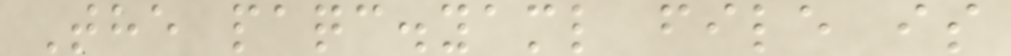The paqc.yaml file is
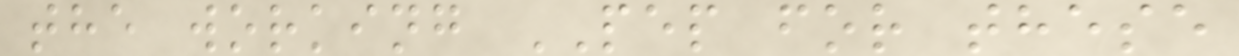the working PEP for these
